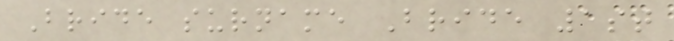Bride surname Bride 1st
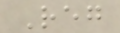Reg
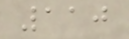110
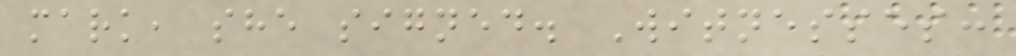mark, she signed. Witnesses:
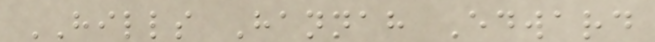HILLS Hannah Edward
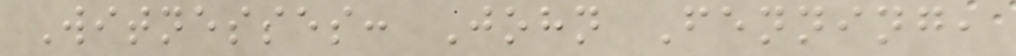Witnesses: John Fenning,
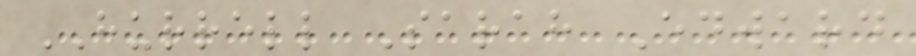HURRELL Sarah Edward
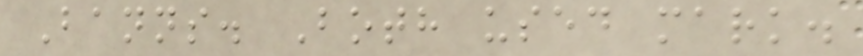Banns. Both used mark.
